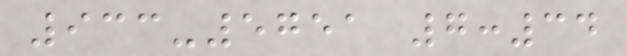933-5751 7:34
